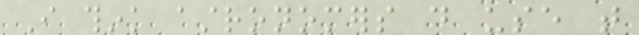I think astronomers do use that
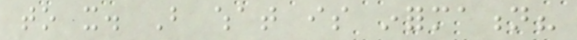to it. But what is information?
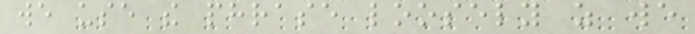we use the phrase loosely as we
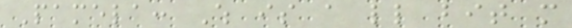Pamela: Which is a little bit more
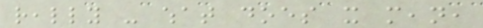really - what does it mean,
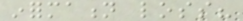information loss?
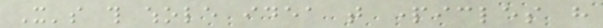It's this whole idea that particles have
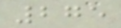275
